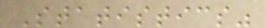Statistics"
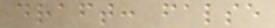draft: false
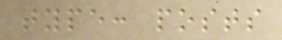type: posts
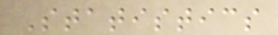Statistics
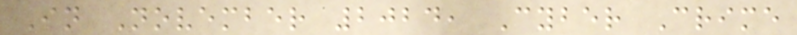In November 2024, Cyber Crime
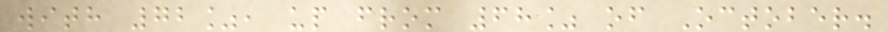with 72%, up from 68% of October.
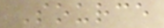Source
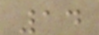14
